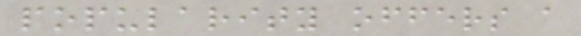popularity offers a
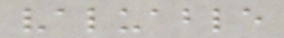valuable
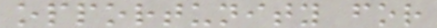opportunity for
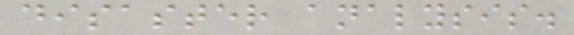disaster analysis.
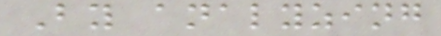By analyzing
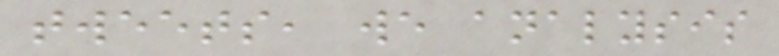tweets, we analysis
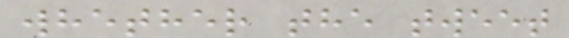whether the tweet
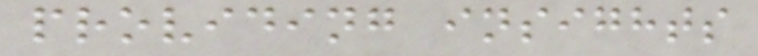providing insights
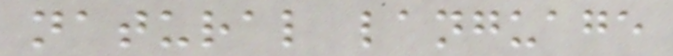natural language
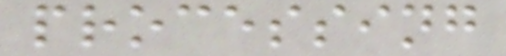processing
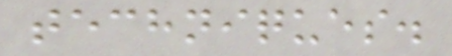techniques.
